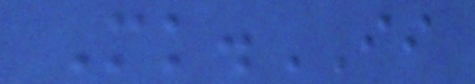Mk.II
